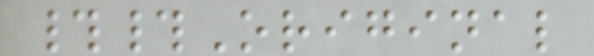##Original
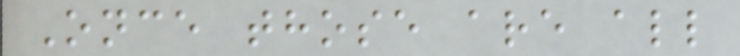Once those are all
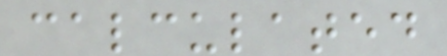calculated
